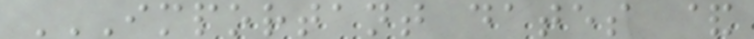IMPORTANT DATES &
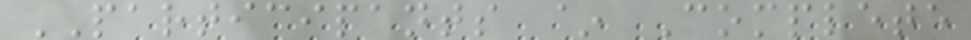PARTICIPANTS ~ Complete
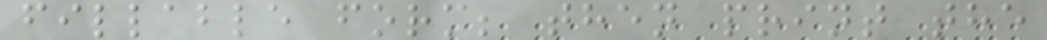fillable form; then print the
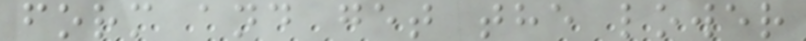form and get the lower
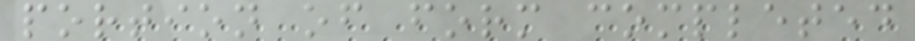portion of form completed
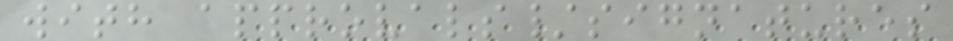with approvals/signatures
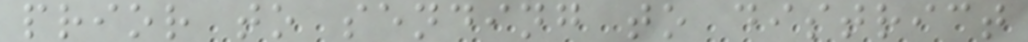prior to sending to district
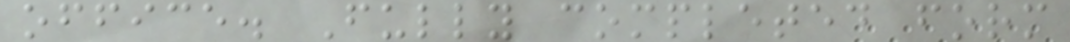office. Fully completed form
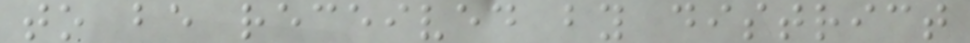to be received by district
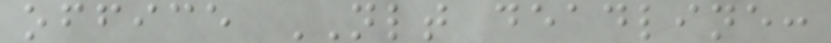office NLT deadline:
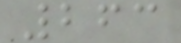263
